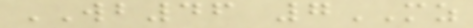WB46 7MZ
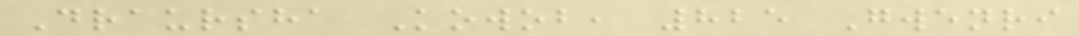Draursha Kowob, 825 Gwenri
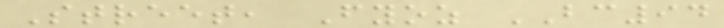Street, Fyoz BC94
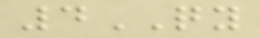4QY
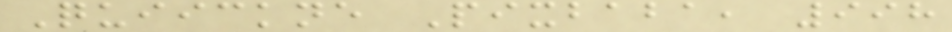Quiickne Pixbaba, 998
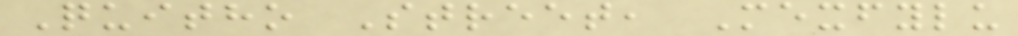Quitho Street, Mexfylu
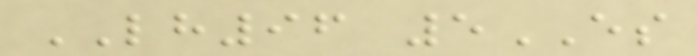LH96 5ES
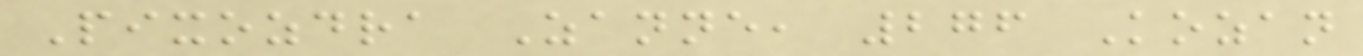Pixozdra Zanne, 276 Kozan
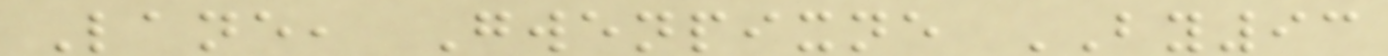Lane, Gwenpixne BY93
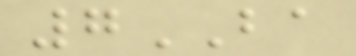7BA
